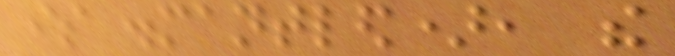is dismantled), the
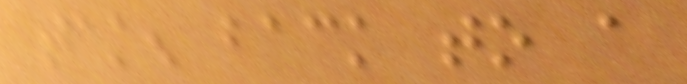taken back to a
